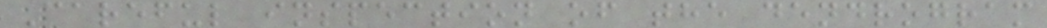Careful inspection of the dendrogram
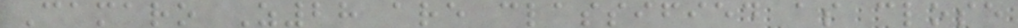Camaro Z28 are classified as close
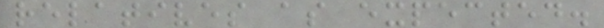relatives as expected.
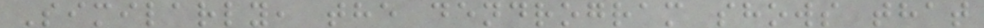Similarly, the dendrogram shows that
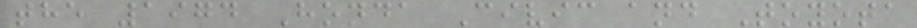the 1974 Honda Civic and Toyota
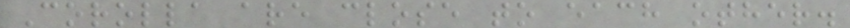Corolla are close to each other.
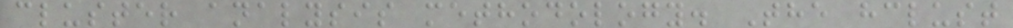cluster analysis methodology. The hclust
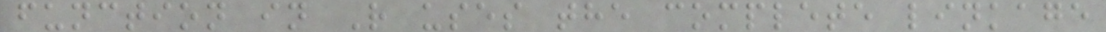function in R uses the complete linkage
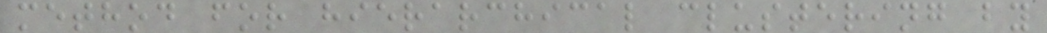method for hierarchical clustering by
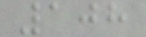108
